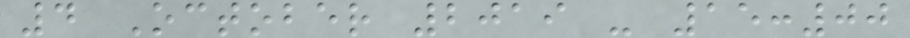4 October 2019 - 15:00
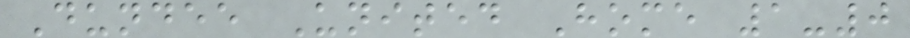Dundee United Home 1-0
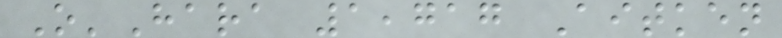O'Hara 1,717 Aitken
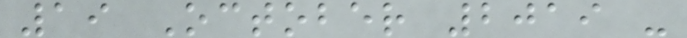19 October 2019 -
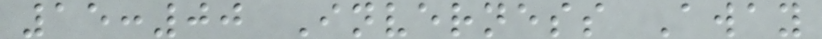15:00 Inverness Away
